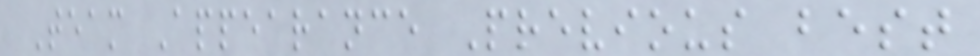Team Appearance Previous best
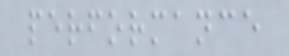performance
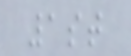1st
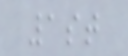1st
